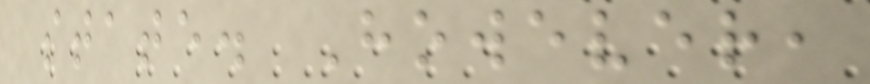state. However,
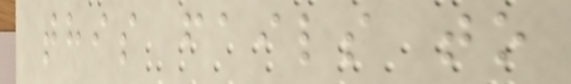this fails to
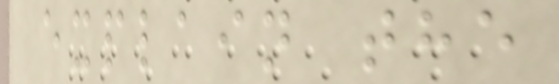explain the
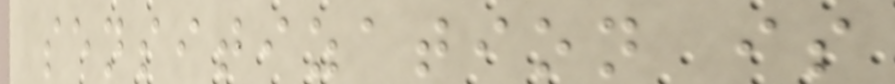sensitization is
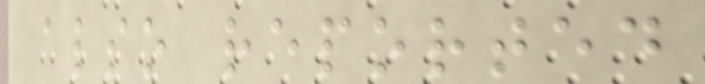also reported
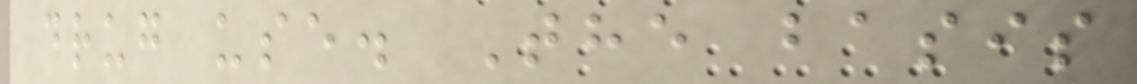drug use. The basis
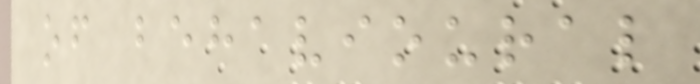of behavioural
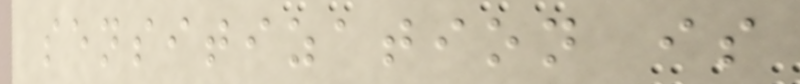sensitization is
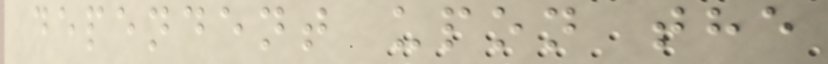dependent upon the
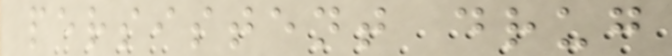persistent drug
